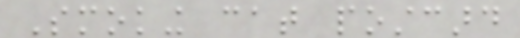Smoking cat postcard
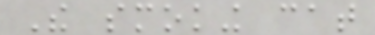The smoking cat
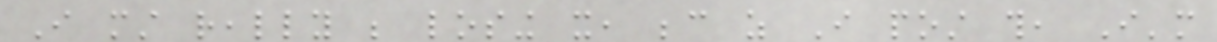I must really be losing it, because as I post this, I'm
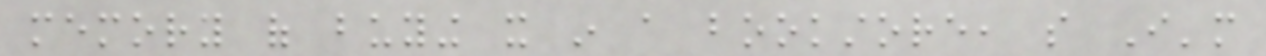memory of buying it in a bookstore, so I'm
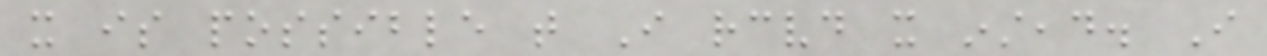it is possible that I received it instead. I
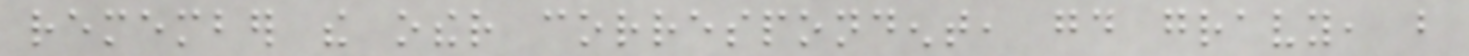remember the other correspondent, good gravy, but
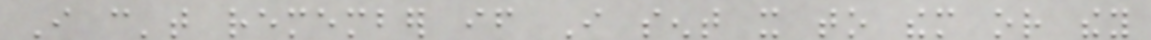I can't remember if I sent it to them or they
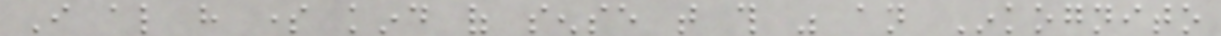I also have some kind of sense that this was an Inkognito
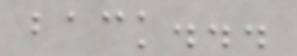back...
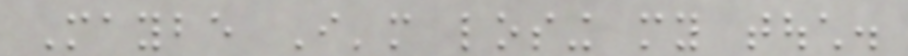Maybe I'm losing my touch.
